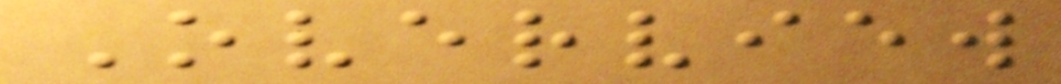Overview
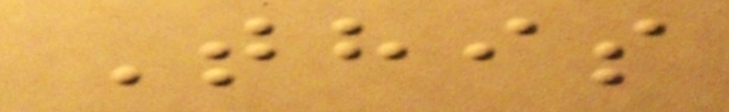This
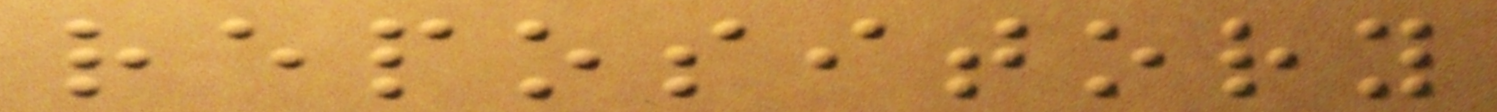repository
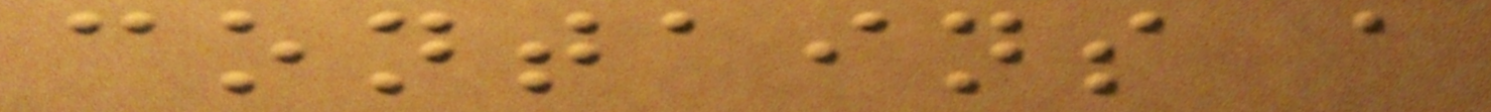contains a
